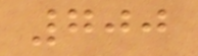700
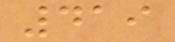419
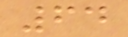64
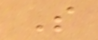S
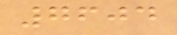7604
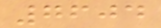7604
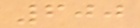600
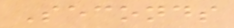Seconds
